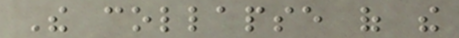The collapse of the
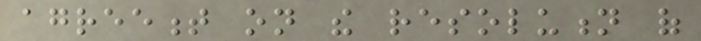agreement on the resolution of
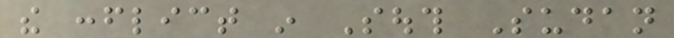the conflict in South Sudan
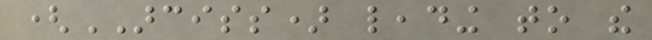(ARCISS) leading to the
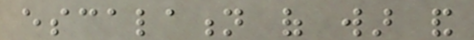escalation of war and
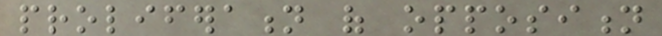proliferation of opposition
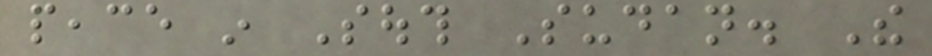peace in South Sudan. The
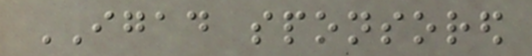IGAD sponsored
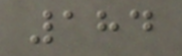184
